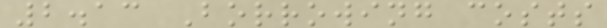2.13 Borrowing costs
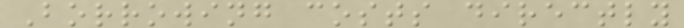Borrowing costs directly
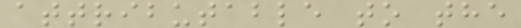attributable to the
